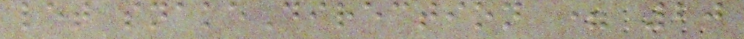let snakeDirection = 20
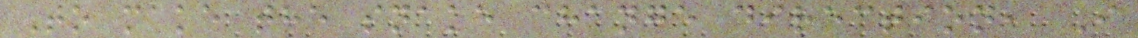To make the snake change direction, I
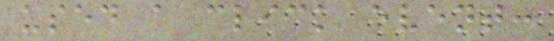used a click event:
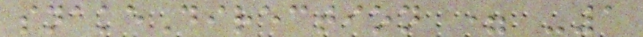snakeDirection = -1
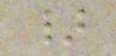}
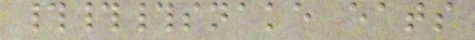###snake eats
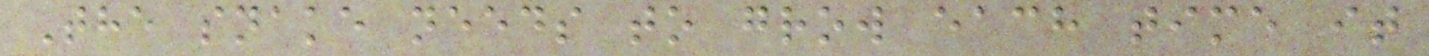The snake needs to grow each time it
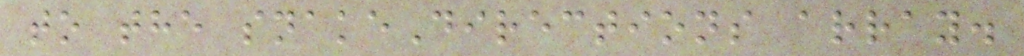to the snakeDirections array.
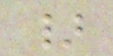}
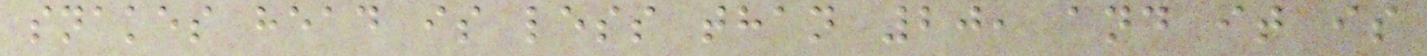snakes head is less than 20, and it is
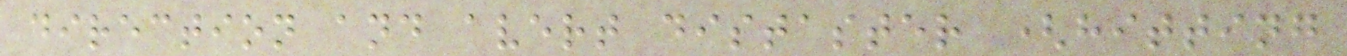direction and avert distaster (hitting
